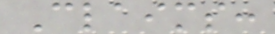Claims:
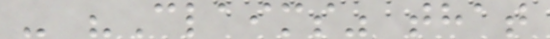- "Claims" that
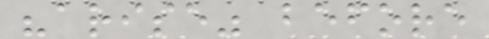"arise" before
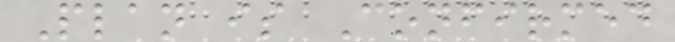Plan is Confirmed
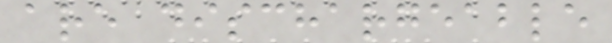are dischargeable
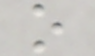o
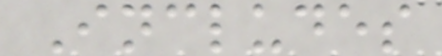Includes
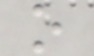o
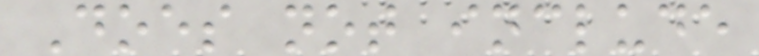Does not include
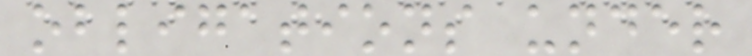obligations under
